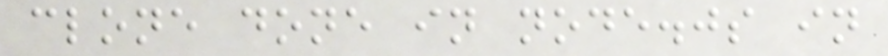clone done in node.js in
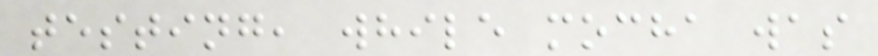testing, while mocha was
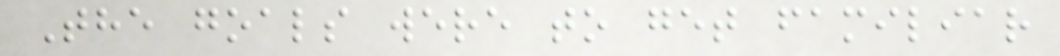The goals were to get familiar
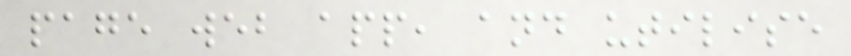page web app, and utilise
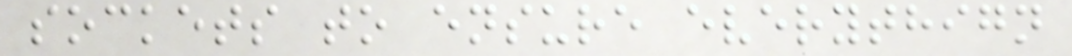sockets to ensure everythign
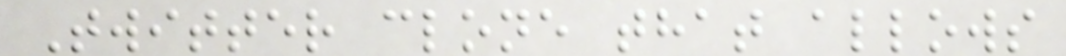Twitter clone that allows
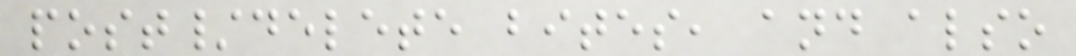post/delete bites, and also
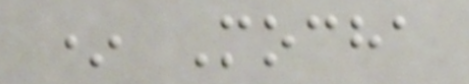* Mocha
